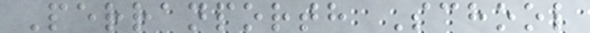Perranporth School
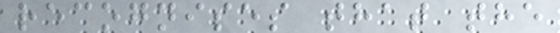recognises that the
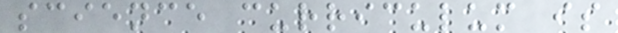science curriculum is
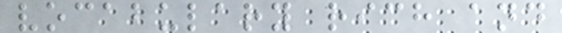vocabulary rich and
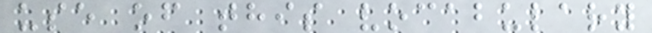use of this vocabulary
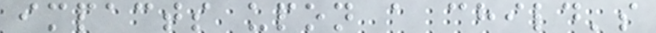impacts upon a child's
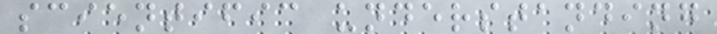scientific understanding
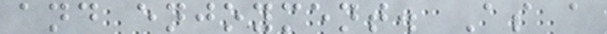and enjoyment. As a
